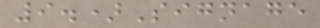9.)Signage
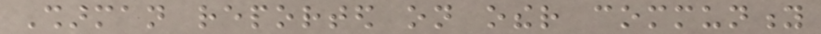Sharman reported on other community
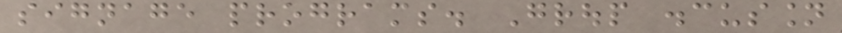signage programs. Group discussion
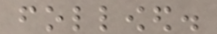followed.
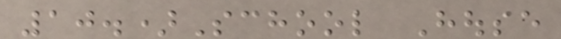10.)School House
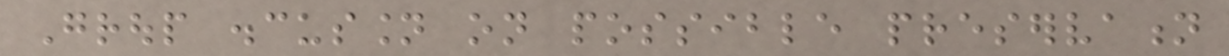Group discussion on possible preservation
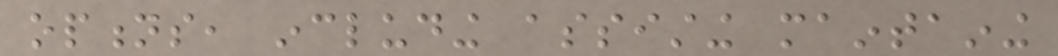options, including assisting maintaining
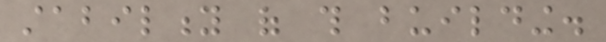stability of this building.
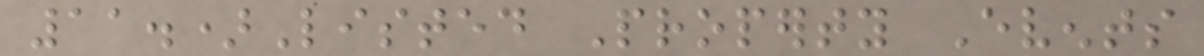11.)Listed Property Events
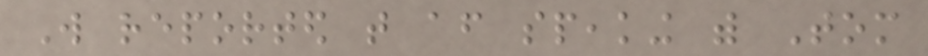Will reported that after speaking with Tom
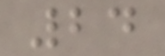24
